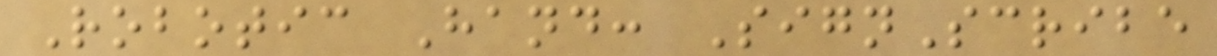Robotic Hand: SignScribe
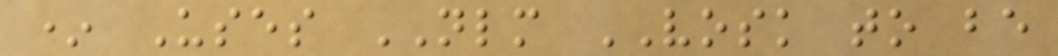* Uses NLM VOSK to be
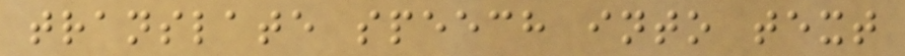translate speech into text
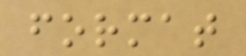format
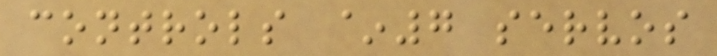controls ~7 servos
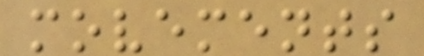movements
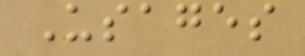Usages
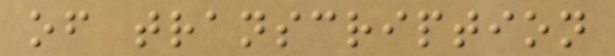of transcription
